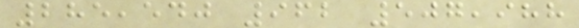285,540 962 507,988
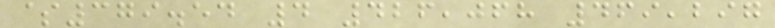$379.54 4 426,068 469,297
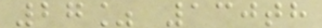27% 130th
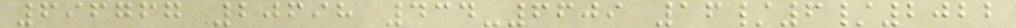696767 20698 434-6609 16/6/2022
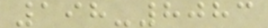198-8083
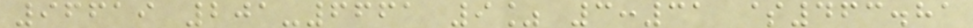96619 201-6661 9% 3:31 $463.81
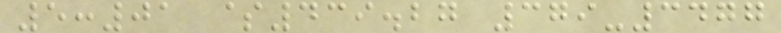5:01 $439.27 379-3477
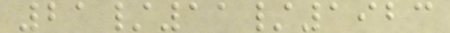21/11/1923
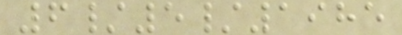6/5/1985
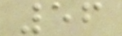56
